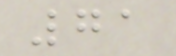71
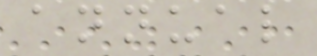annual
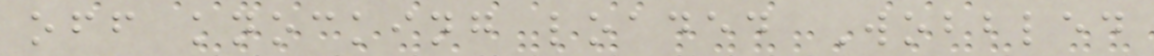off knocking loaded Wobbled
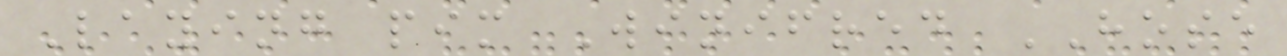Laying pim Winifred HOSE
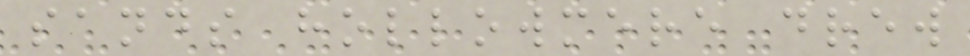sands hollowmere drew
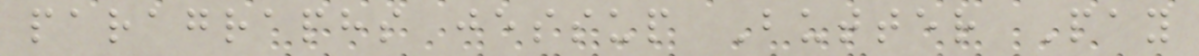paragraphs jessup Butter Pay
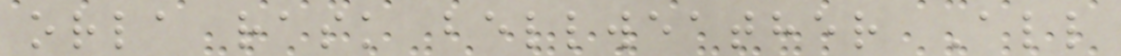orla rask bellweather All
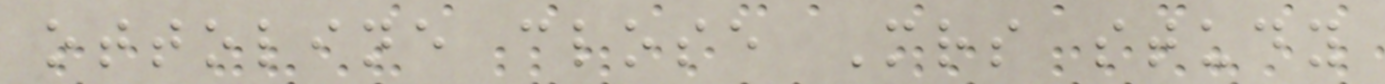ottoline close Mrs study
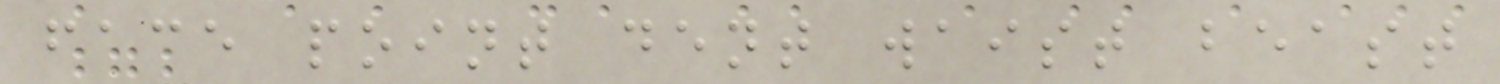face point dent waist beast
